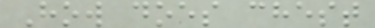How does chest
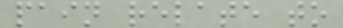pain relate to
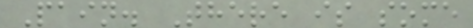Pain. There is some
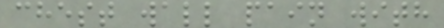chest wall pain with
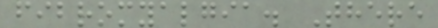fibromyalgia. There
